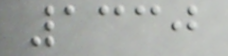1330
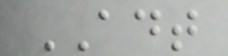ADT
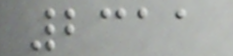2311
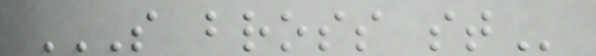S BROSS ST
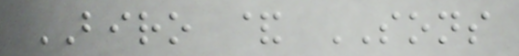BIRO & SONS
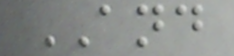AND
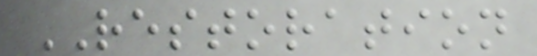RESTORATION
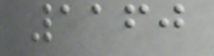1160
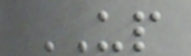UP
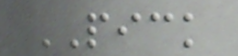PICK
